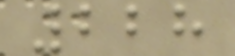228
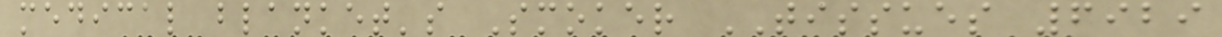medical blanket's Smoker TISSUES 6929
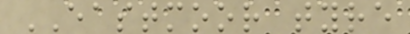EASTMOOR tyre
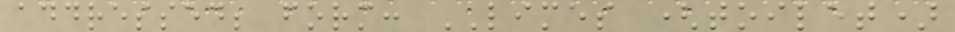addressed; form: LIMES (toilet)
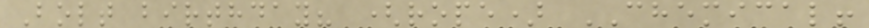Bolt birthday? (rope) CHEMICAL!
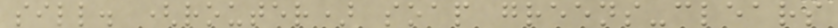sill. (router) soap greens-clears
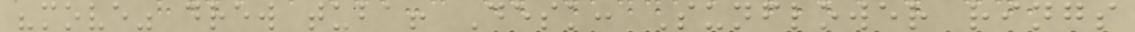"move" drew tuba! Desk: Sunflower rings
